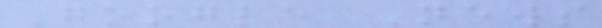Google News
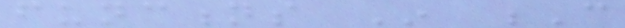functions In C
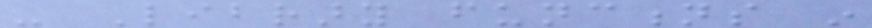- Library functions in
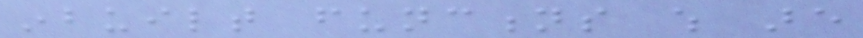inbuilt functions which are
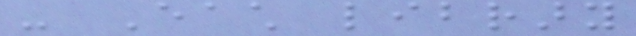- Each library
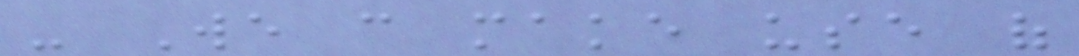- We can make use of
